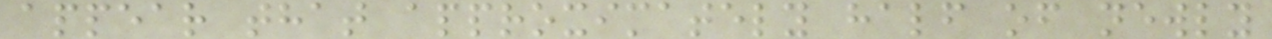appear that approximately half of newly
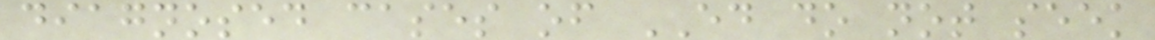diagnosed cases of ED do not seek
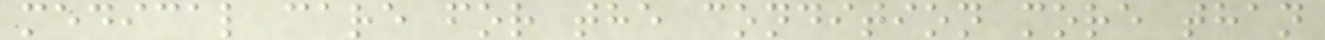medical care for the condition more than
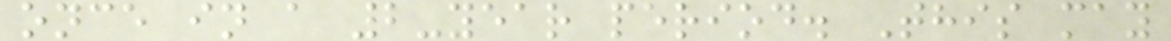once in a 2-year period. This may
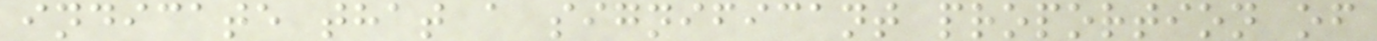indicate that a significant proportion of
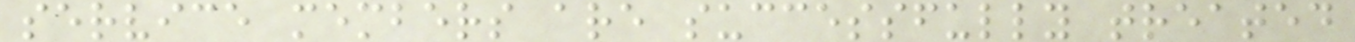service members are successfully treated
